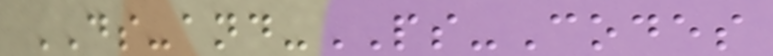DS-and-PS-Codes
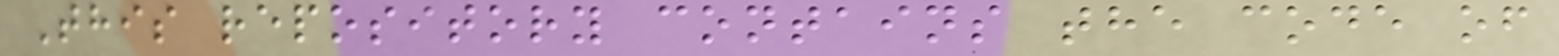This repository contains the code of
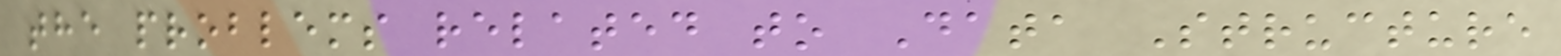the problems related to Data Structure
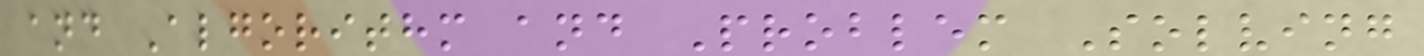and Algorithm and Problem Solving
